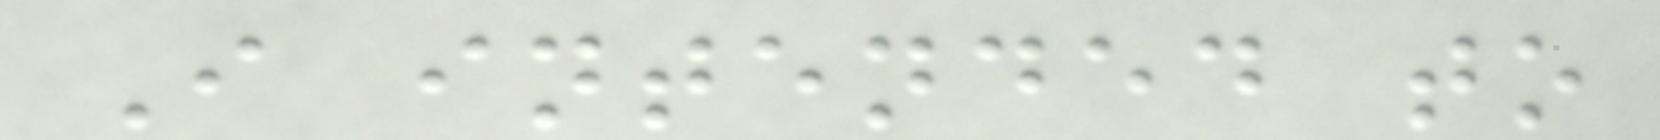I intended to
